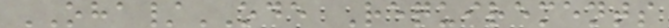OHA/ODE Requirements
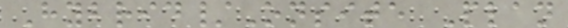Hybrid/Onsite Plan
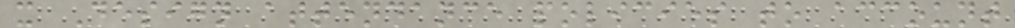x Design attendance policies to account
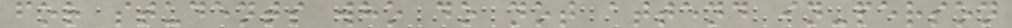for students who do not attend in-person
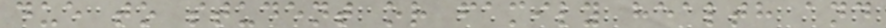due to student or family health and
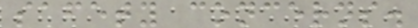safety concerns.
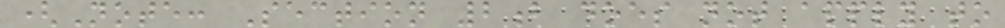(Note: Section 2b does not apply to
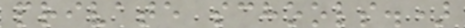private schools.)
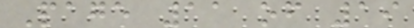Page 11 of 19
